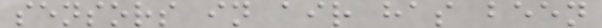sensors in air has been
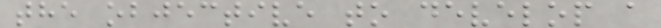the objective to develop a
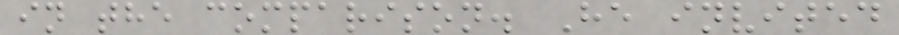in the comparison. He invited
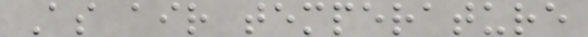As air temperature
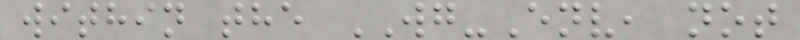within the WG-Env, not
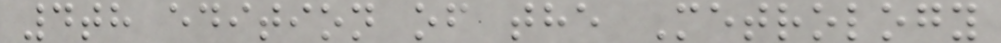4th edition of the Metrology
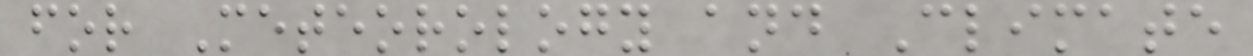for Meteorology and Climate
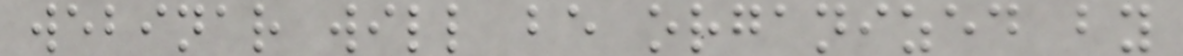webinar will be organized by
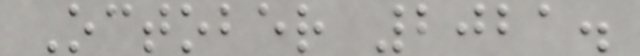October 2021.
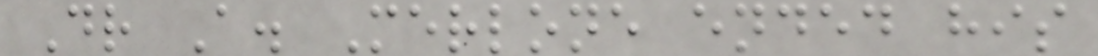Dr A. Merlone ended his
